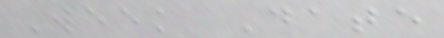Week Date
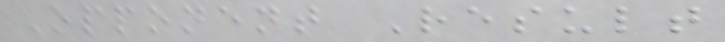Opponent Result
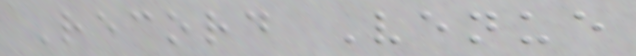Record Venue
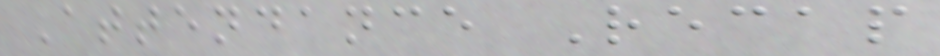Attendance Recap
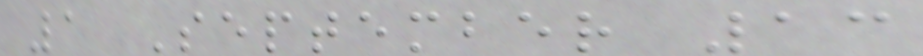1 September 13
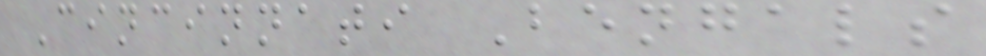Cincinnati Bengals
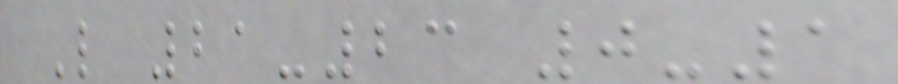L 21-23 0-1
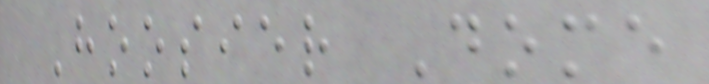Hoosier Dome
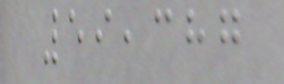59,387
